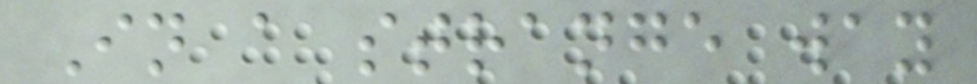In a strange way
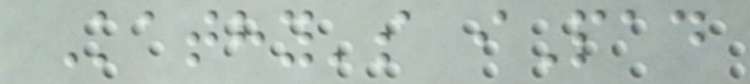Kathy's iPad
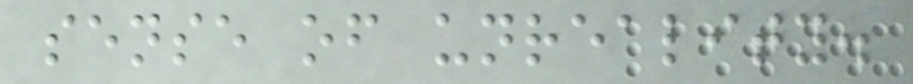sense of unreality.
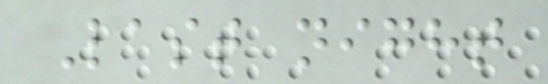Last night
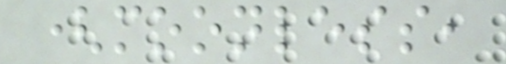(moonless,
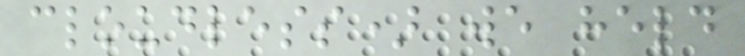cloudless) we held
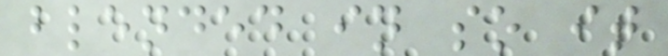blended in so it
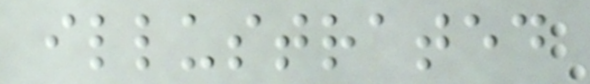illustrated
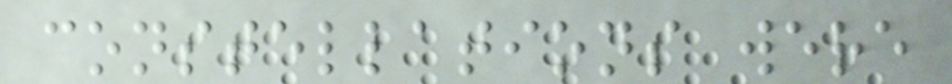constellations were
